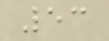53
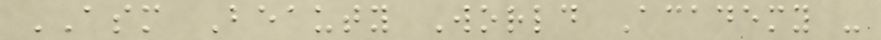ASM Beauty World Academy -
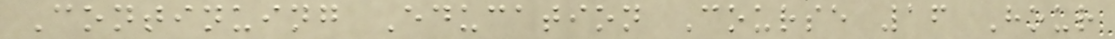Continuing Education Course 16 Hour
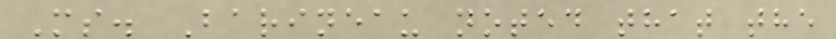Ms. Barineau noted that the
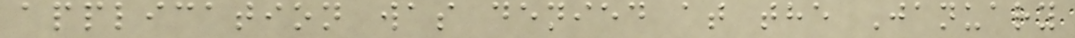application was denied at the January
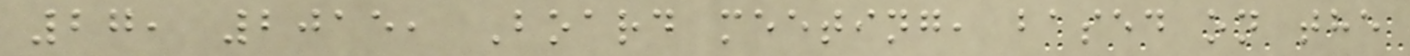27, 2015, Board meeting, based on the
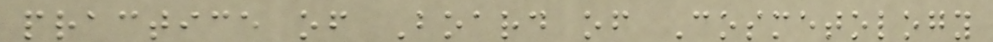practice of Board of Cosmetology
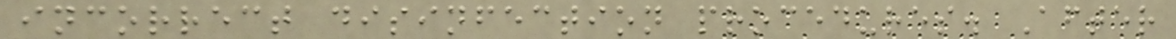incorrect disinfection procedures. After
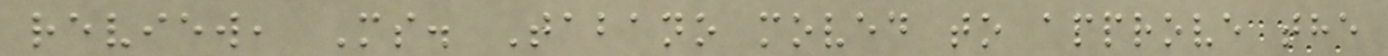review, Ms. Tabano moved to approve the
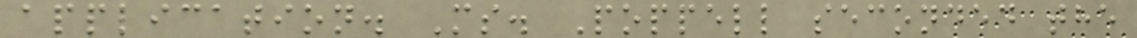application. Ms. Poppell seconded the
